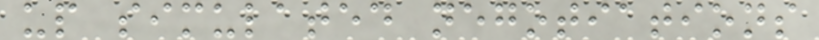up simulated negotiations
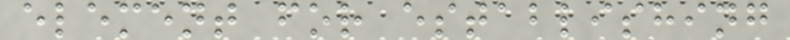element for establishing
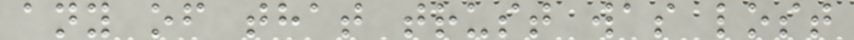any of that trust was lost
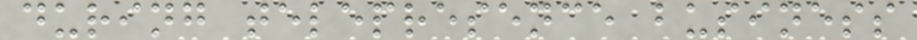during telepresence business
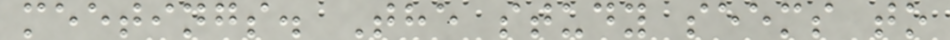meetings. The study seems to
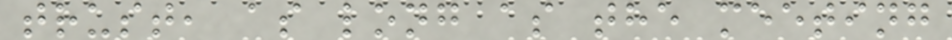trust, as long as the meeting
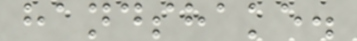handshake.
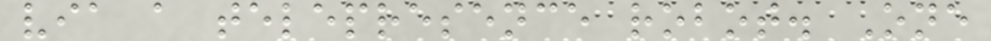via a telepresence robot. One
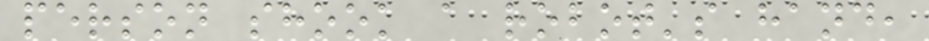person shook a robot's hand,
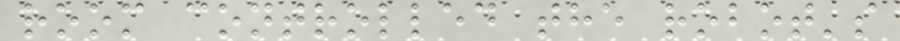room controlled the robot's
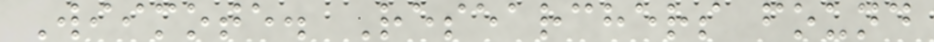Wiimote. Researchers found
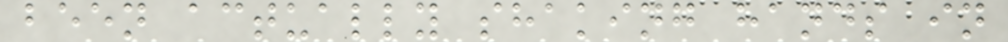been actually shaking hands in
